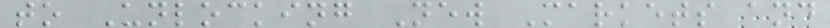to Unlocking New Markets and
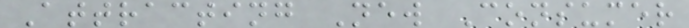Attracting New Consumer
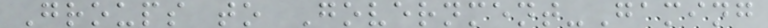Groups to Government-Gaming
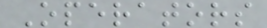Operators
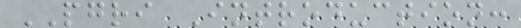PGRI Introduction:
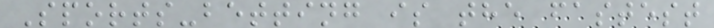Sports-betting is the fastest
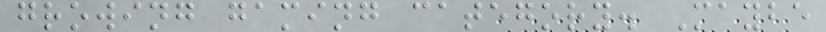growing gaming category. Maybe
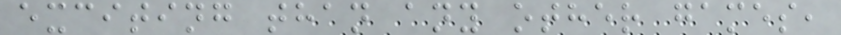exciting than any other games,
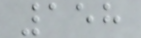158
